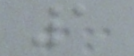1
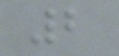2
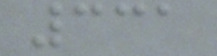331
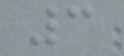3
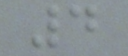4
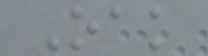Oak
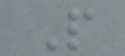P
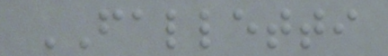FALLETTI
